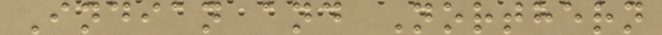Indian and Northern
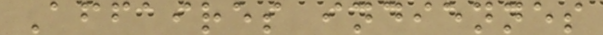Affaires indiennes
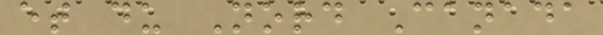et du Nord Canada
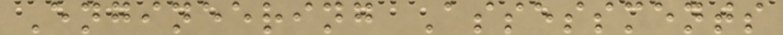Engineering Assessments
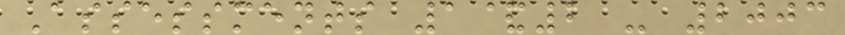Assessments 1&2 - 2003
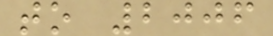to 2006
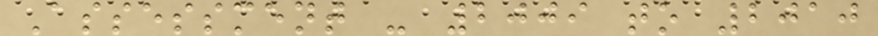Assessment - 2009 to 2010
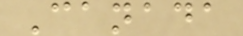Canada
